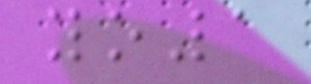yo1
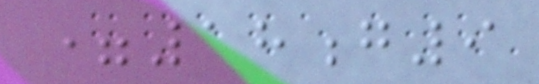=18g9
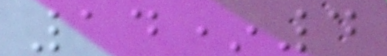14*4
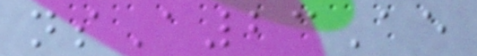nsA23Ae
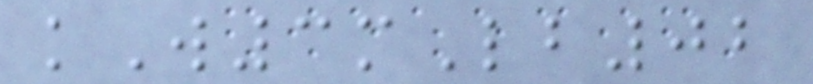kW3mLb02
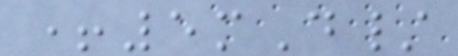+5mD/
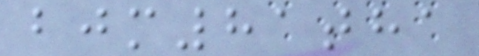bjm81tha
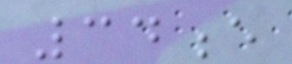34e
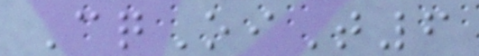CqOiT6
